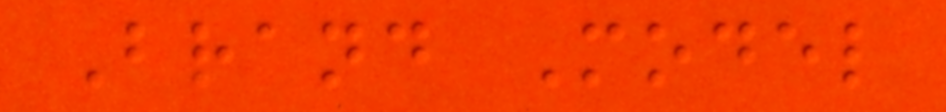Brand Model
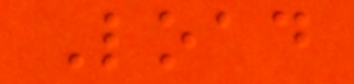Load
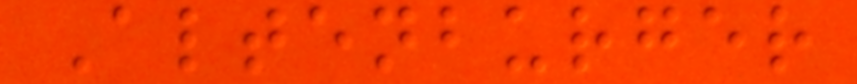Altenburger
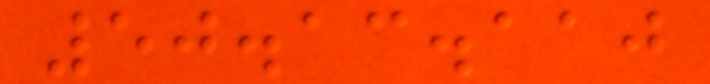50.13.110
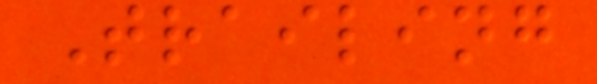Trailing
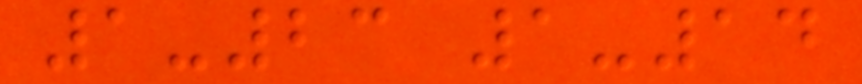1-23 1-14
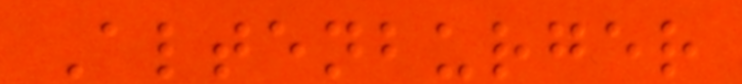Altenburger
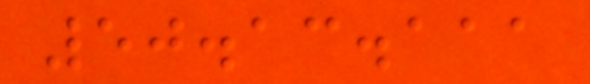50.13.111
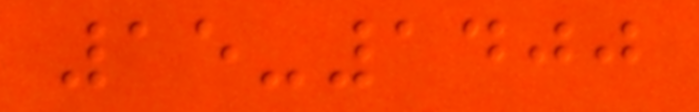15-1400
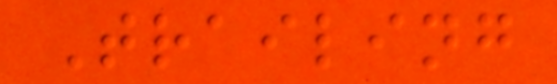Trailing
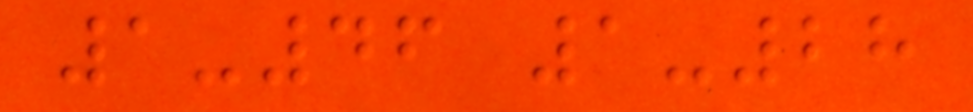1-46 1-28
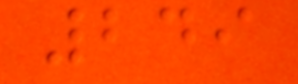249
